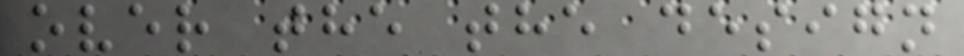over the the design
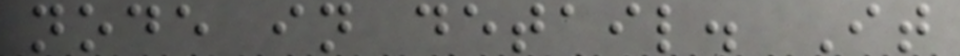node in detail. It
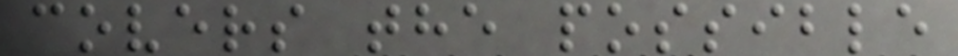covers the possible
